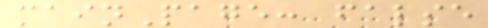mainPage: false
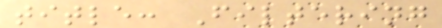title: Filtering
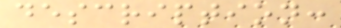description:
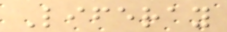Liferay
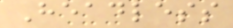Headless
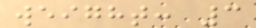weight: 3
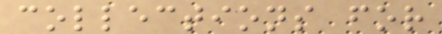collections for
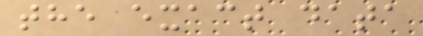the exact data
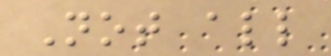Not all
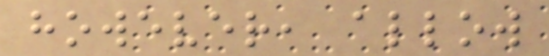however, allow
